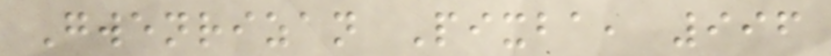Gwenrizan Pixba, 996
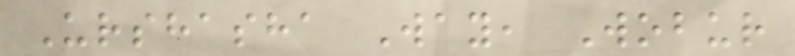Urshasha Way, Wobur
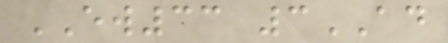EW33 3AD
